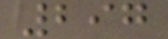297
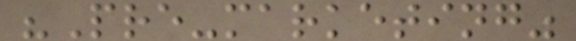"Pre-marketing"
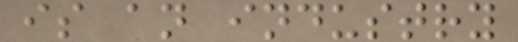is an industry
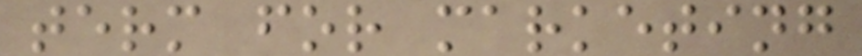term for marketing
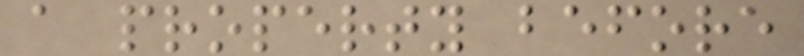a property before
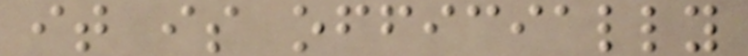it is officially
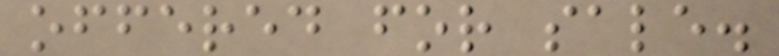offered for sale.
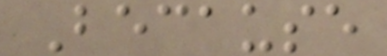Because
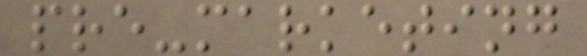pre-marketing
